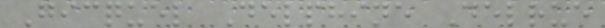Gicquel Delphine Delrue
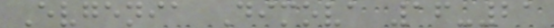Evgenia Dimova 16-21
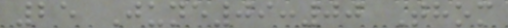25 June09:00 Thom
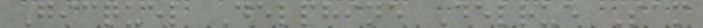Gicquel Delphine Delrue Sam
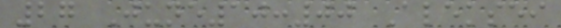27 June10:00 Aleksei
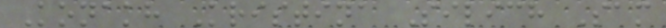Konakh Kristina Silich Sam
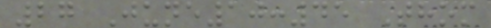27 June10:45 Thom
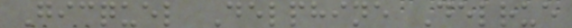Gicquel Delphine Delrue
